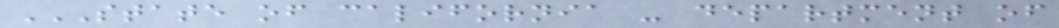STATE OF CALIFORNIA - DEPARTMENT OF
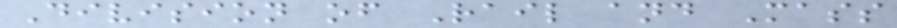Division of Rail and Mass
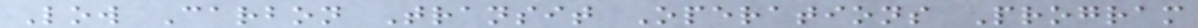Low Carbon Transit Operations Program
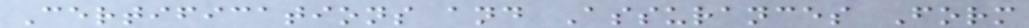Certifications and Assurances Form
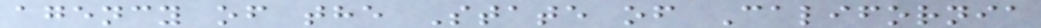agency of the State of California
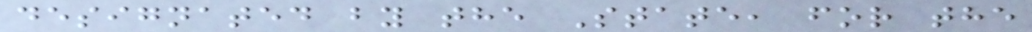designated by the State, for the
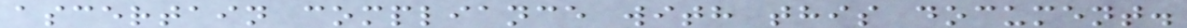ascertain compliance with this document.
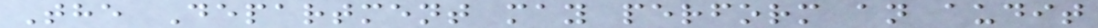The Department may perform an audit
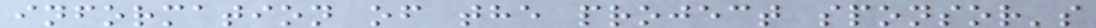information of the project sponsor's
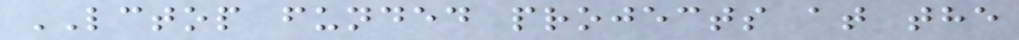LCTOP funded projects at the
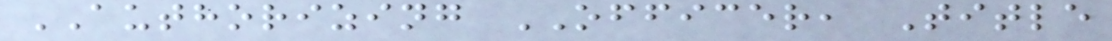AUTHORIZING OFFICER, Title
